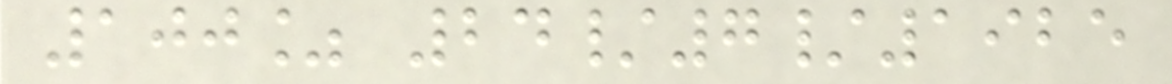100% 24/7/1925
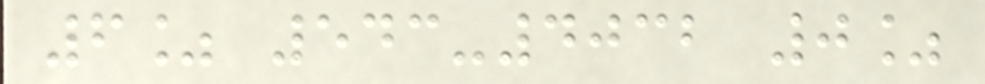6% 543-4032 0%
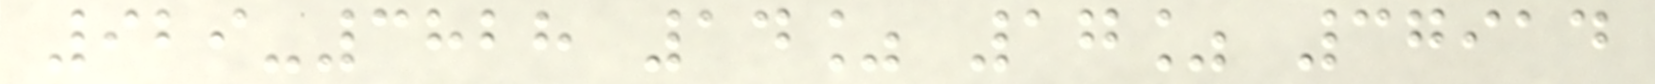929-3828 14% 17% 37914
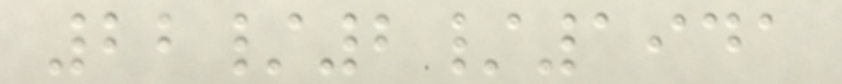22/2/1941
